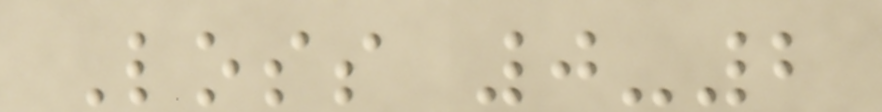Loss 0-2
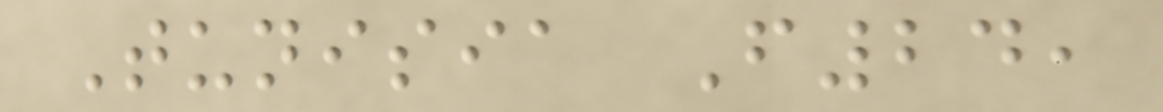Tunisia F24,
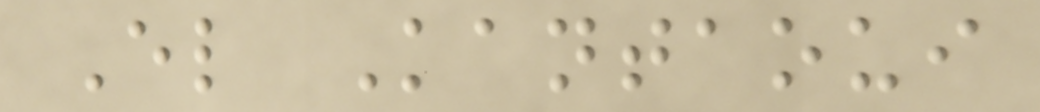El Kantaoui
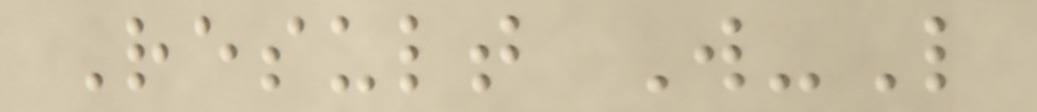Result W-L
